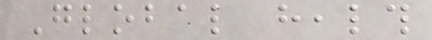Global health
